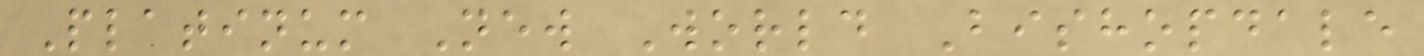Platinum New World Bishopdale
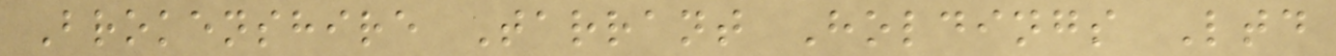Brokenshire Tarrant Holdings Ltd
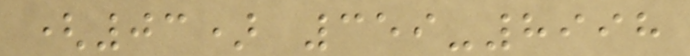(03) 359-8998
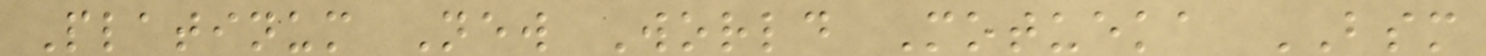Platinum New World Motueka BSM
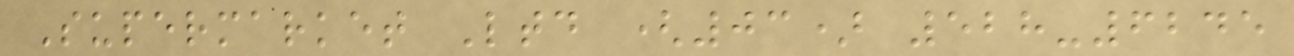Supermarket Ltd (03) 528-6245
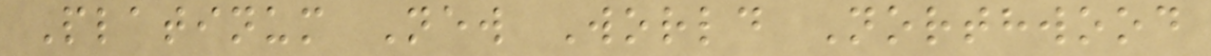Platinum New World Northwood
